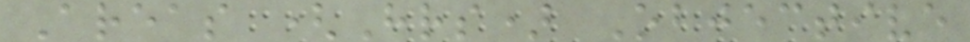Areas (Hrs) Objective
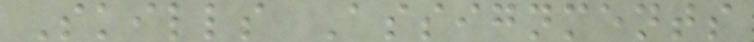Skills Assignments
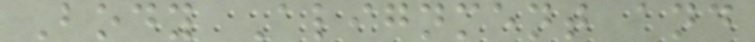Body Alignment and
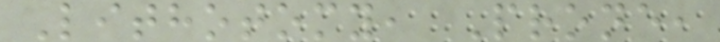Lithotomy, Prone,
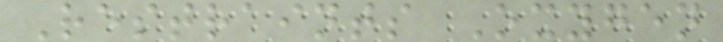Restraints Oxygen
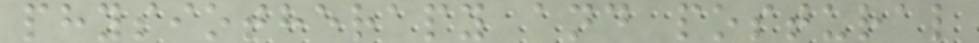physiotherapy and postural
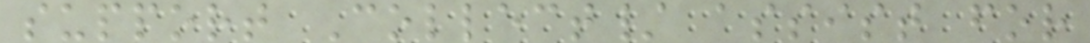support Collect/ assist for
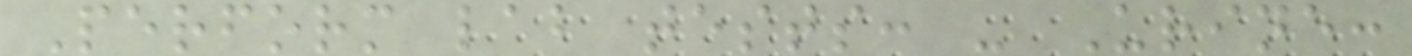Perform lab tests: - Urine:
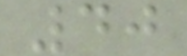40
